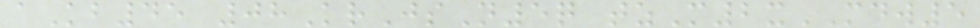aKb45 08KrJsN5q tzM2xMDW5
